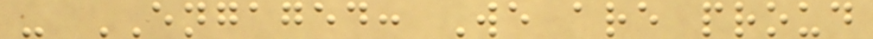- ENGAGED: We are proud
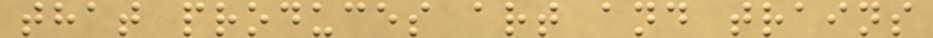that produces art and trains
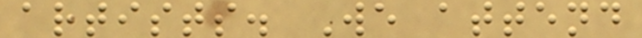artists. We attend
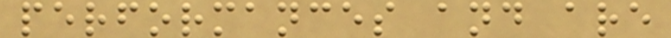performances and are
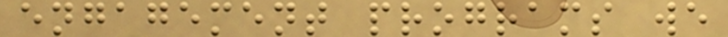engagement programs we
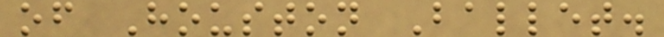of Houston Ballet.
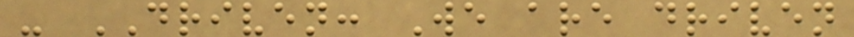- DRIVEN: We are driven
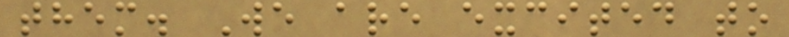them. We are excited to
